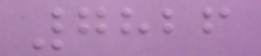7826
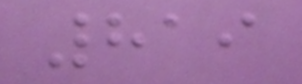819
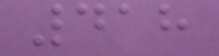418
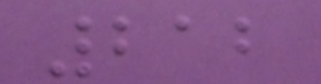212
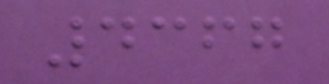4367
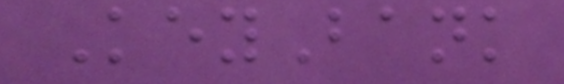KeyBank
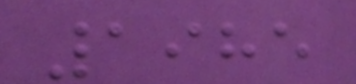1985
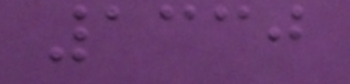1330
